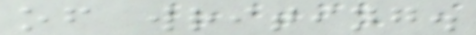of writing.
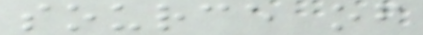source of
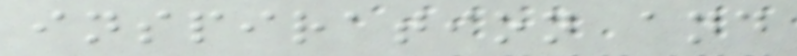inspiration and
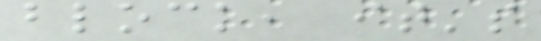block, it's
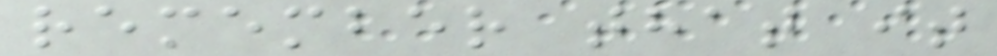remember that it
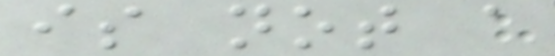is not a
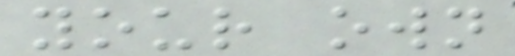your own
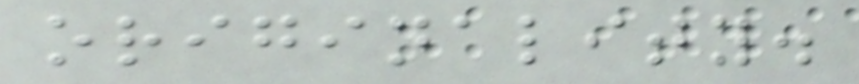originality.
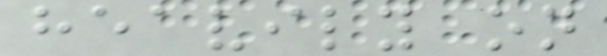heavily on
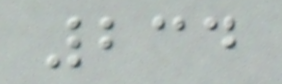234
